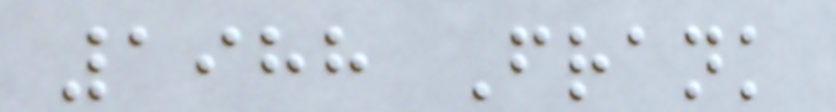1988 Frank
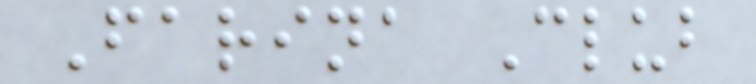Farina Club
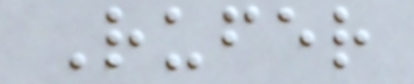Rufer
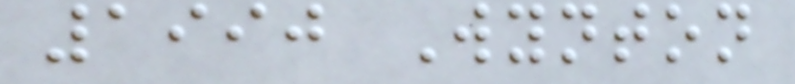1990 Wynton
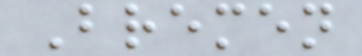Bremen
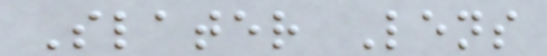Slater Lens
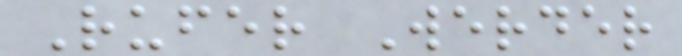Rufer Werder
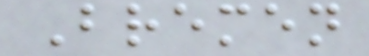Bremen
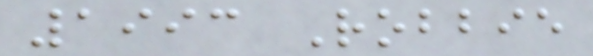1993 Robbie
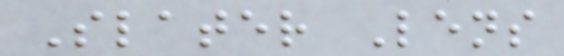Slater Lens
